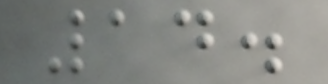14.
